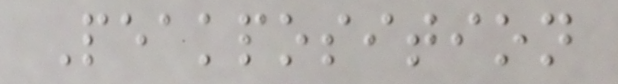Peakposition
